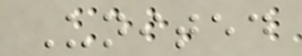United
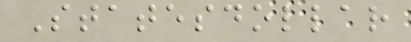Statesdollar
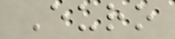Euro
